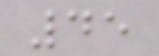45
